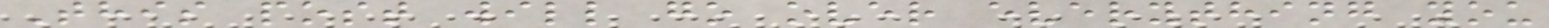This post will go over everything you
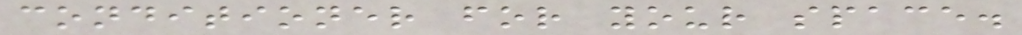conditioner for your space.
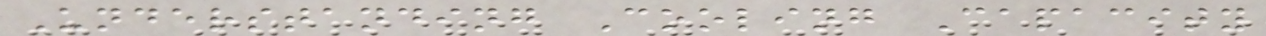Understanding Cooling Capacity
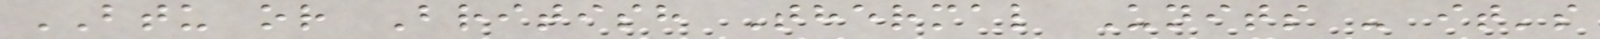BTU or British Thermal Units - it's
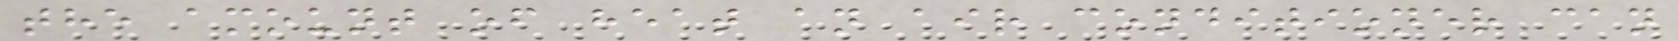the amount of heat an air conditioner can
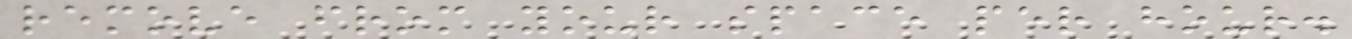remove from your space per hour.
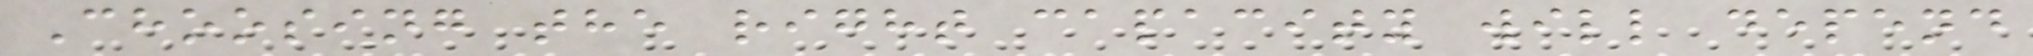Choosing the right capacity will depend
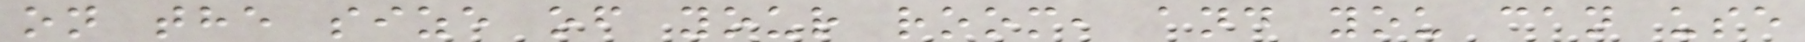on the size of your room, and you can use
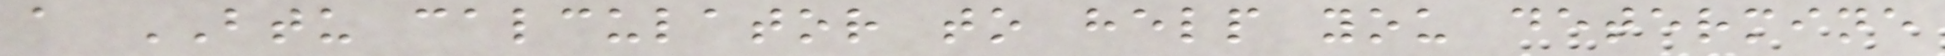a BTU calculator to help you determine
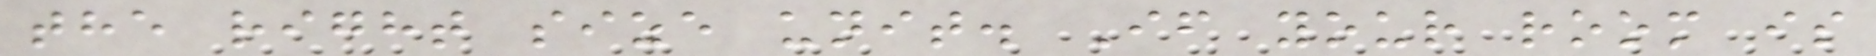the right size unit. If your room is
